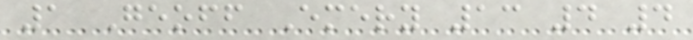1 Geoff Emery 13 4 4
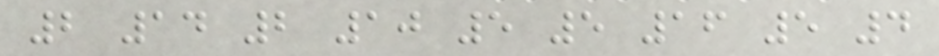2 14 2 10 5 5 16 5 4
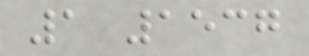1 1537
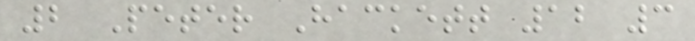2 Peter Hackett 12 3
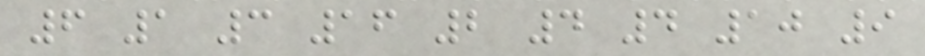6 1 3 16 2 4 4 10 9
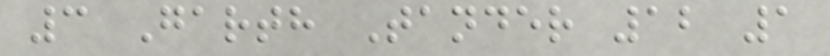3 Garth Tander 12 1
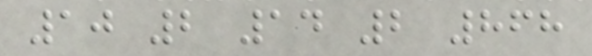10 2 14 2 868
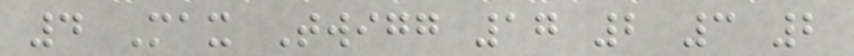4 Max Twigg 17 2 3 2
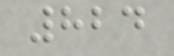824
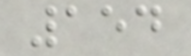154
